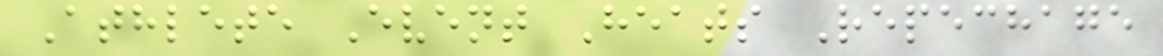Athlete Event Heats Repechage
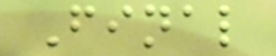Final
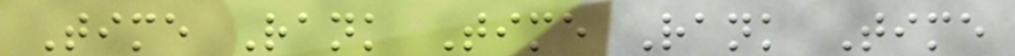Time Rank Time Rank Time
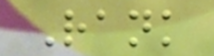Rank
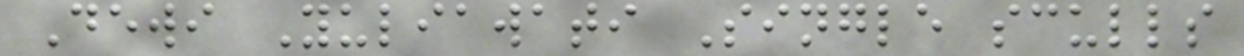Dewi Yuliawati Single sculls
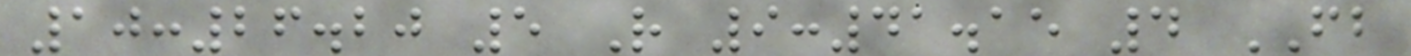10:26.20 5 R 9:41.15 4 FB
